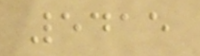5415
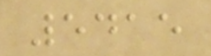5415
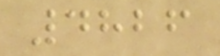4826
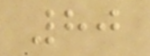80
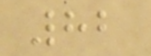82
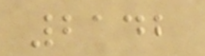2142
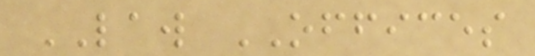LAW OFFICES
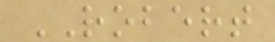ROBERT
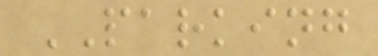PARKING
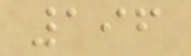196
